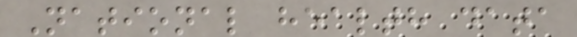National health data
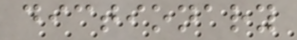dictionary
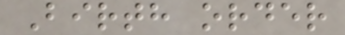Birth order
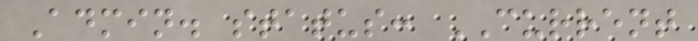Admin. status: CURRENT
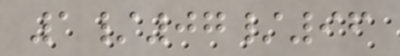1/07/96
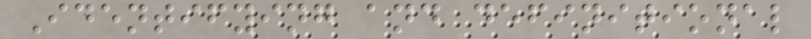Identifying and definitional
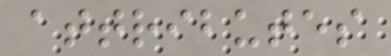attributes
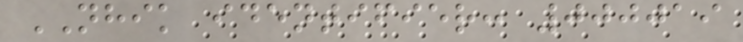NHIK identifier: 000019
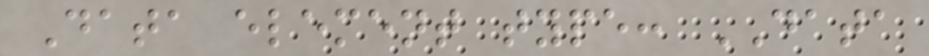Data element type: DATA
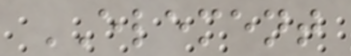ELEMENT
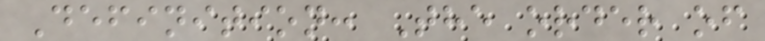Definition: The order of
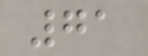71
